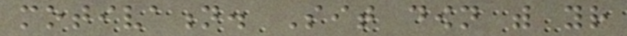motivation. Sit down with your
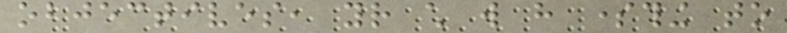objectives, your child will have something to
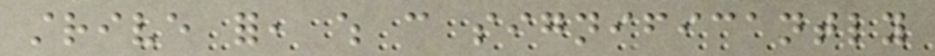strive for, which can significantly
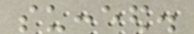succeed.
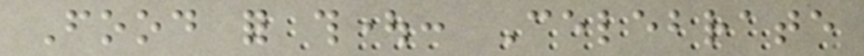Food for thought: Celebrate
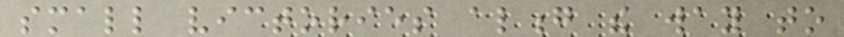small victories along the way to
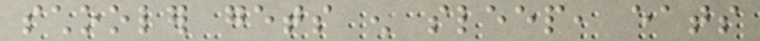schooler gets enough sleep, eats
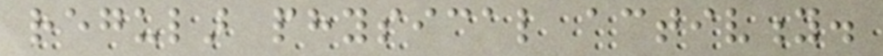regular physical activity.
